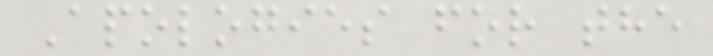Apologies for the
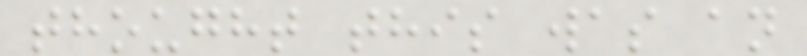thought this was an
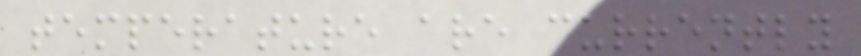temperature are currently
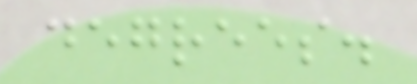degrees.
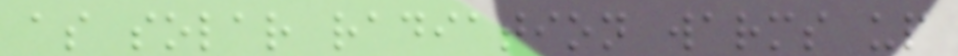as solar radiation warms up
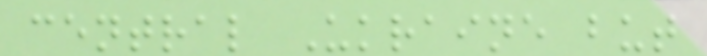central Ukraine but
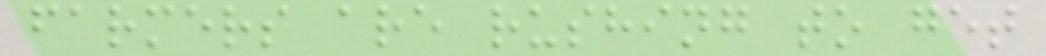farmers are rushing to get
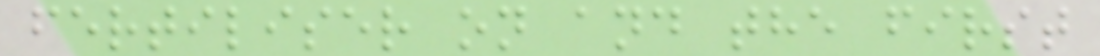fertiliser on and the first
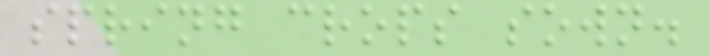spring crops sown.
